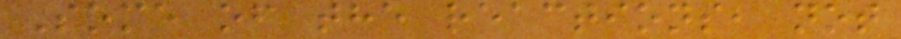Some of the reactions, not
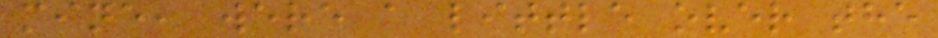mine, were a little over the
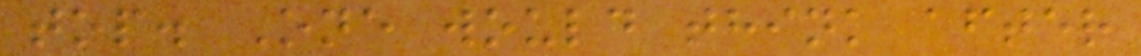top. One would think after
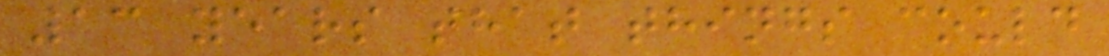13 years that things could
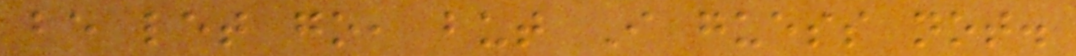be let go, but I guess not.
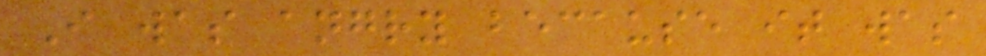I was angry because it was
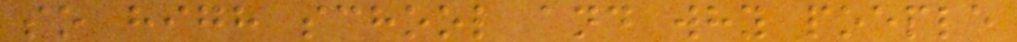so high school and why poeple
